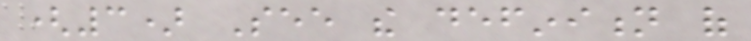(3) See the definition of
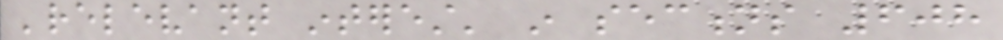'relevant interest' in sections 608
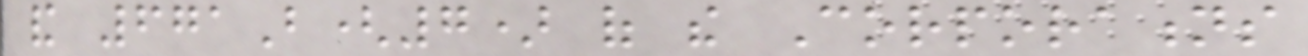and 671B(7) of the Corporations
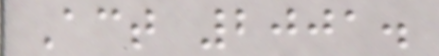Act 2001.
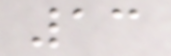13
